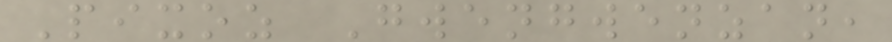Pixoz Gwengwenzan,
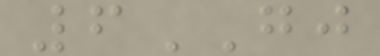6GJ
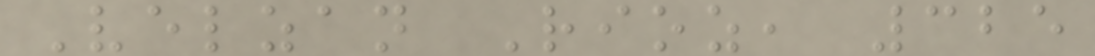Velzan Rioz, 325
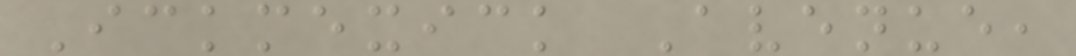Ickmexick Avenue,
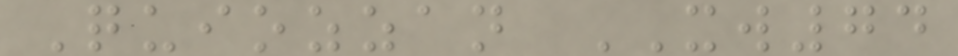Quiozzan XW74
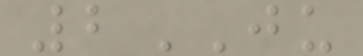2JU
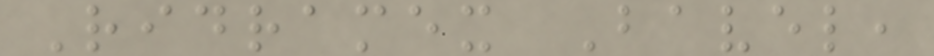Ridramex Bavel,
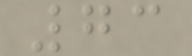73
